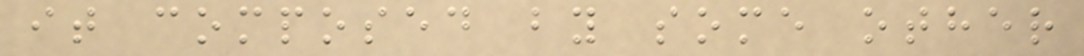it composed by some other
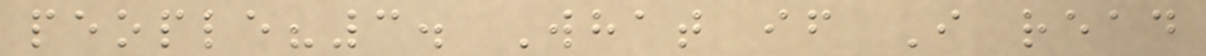people?3. What if I read
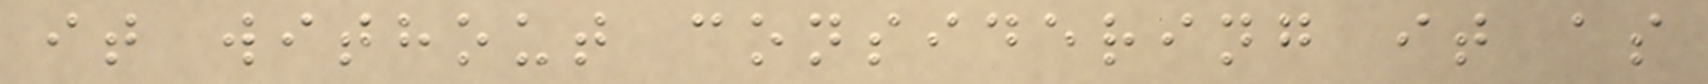it without considering it as
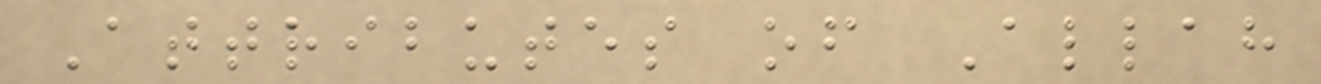Attributes of Allah
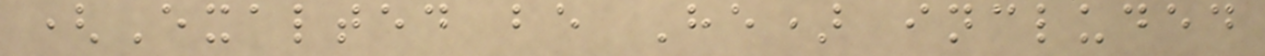(Exalted be He) included
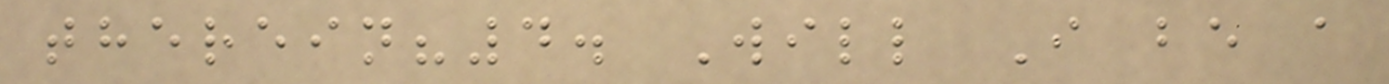therein?4. Will I be a
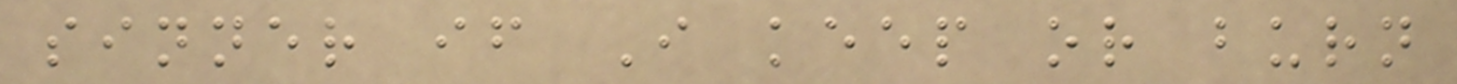sinner if I keep or burn
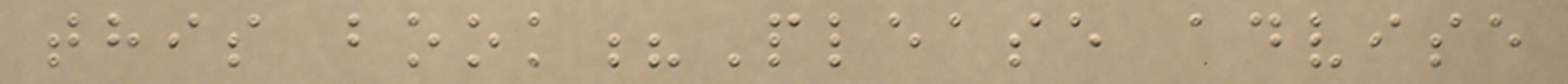this book?Please advise
